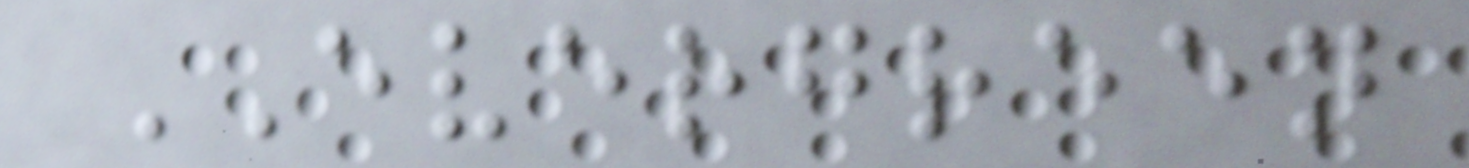EVERGREEN
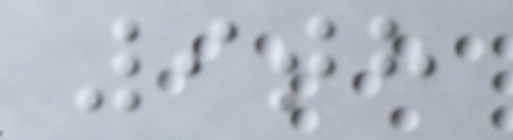9th
